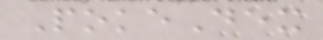PokeDex
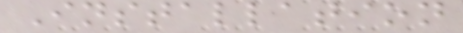Installation
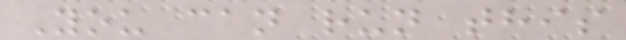You can run this
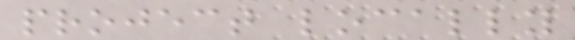project locally
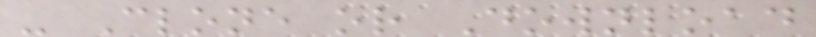- Clone or Download
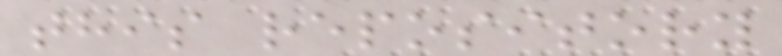this repository
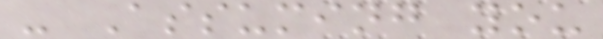- Assuming you
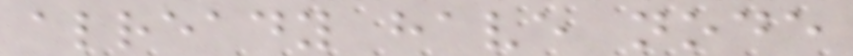already have node
